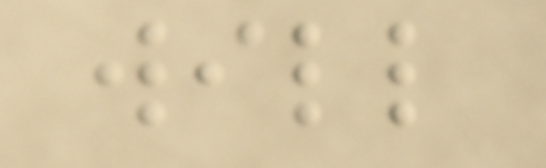will
